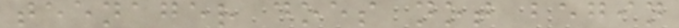teenager does not begin
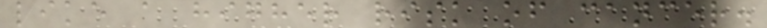like a higher risk of cancer.
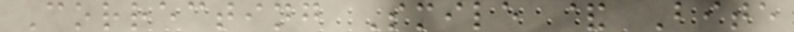Correcting Smile & Bite
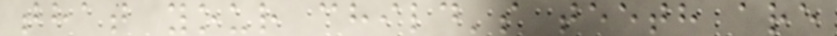that your child's teeth are
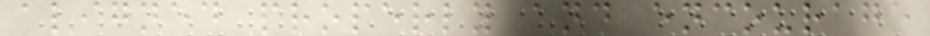aligned properly and encourage
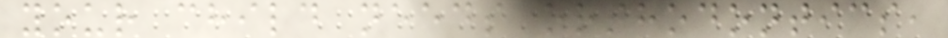your child needs orthodontics,
